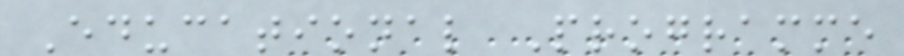Educational Programme
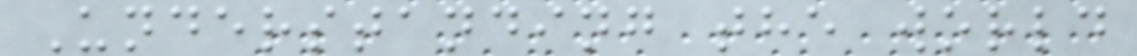Understanding the world
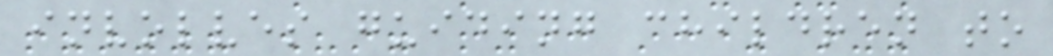involves guiding children to
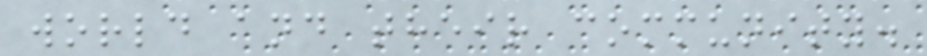world and their community.
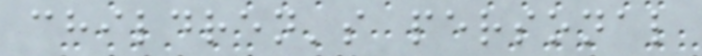children's personal
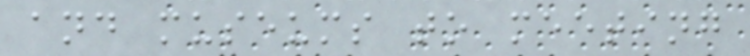and museums to meeting
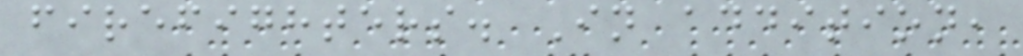firefighters. In addition,
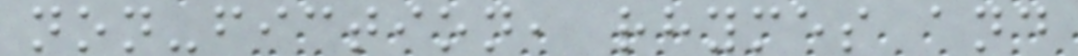non-fiction, rhymes and
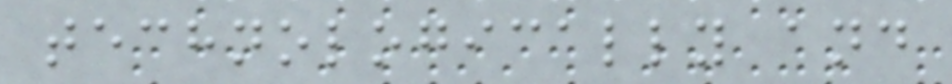technologically and
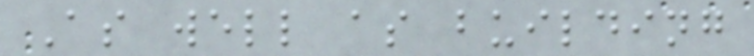As well as building
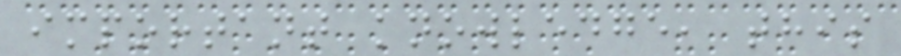important knowledge, this
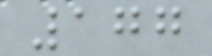177
